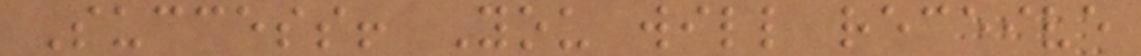Success! You will receive
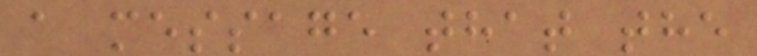a message that the
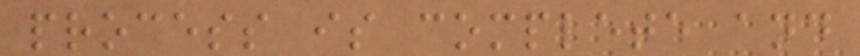process is complete and
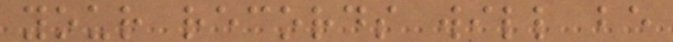your records will be
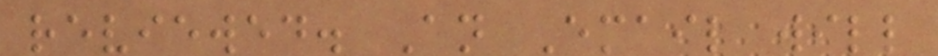reviewed. An Email will
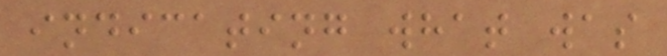indicating what was
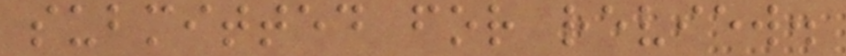submitted for review.
